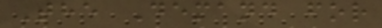The Demand for
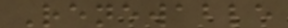Renewable
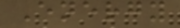Energy
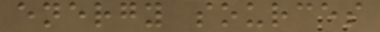energy sources
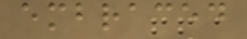embraced
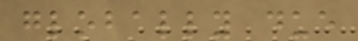globally due
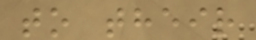to their
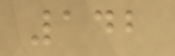142
